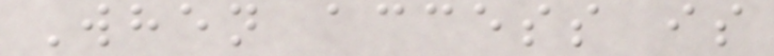When access is
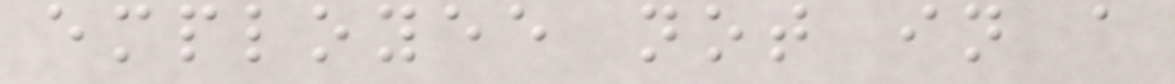employee not in a
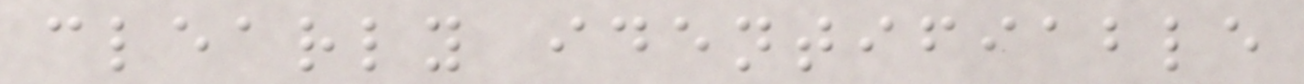clearly identifiable
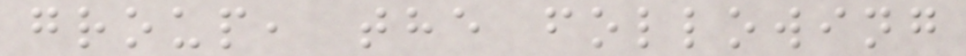group, the following
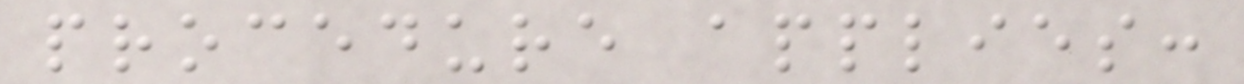procedure applies:
